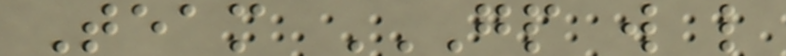Team GP W L
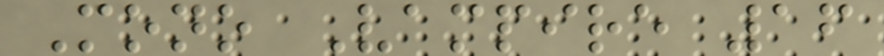Mono Vampire 16
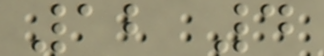12 4
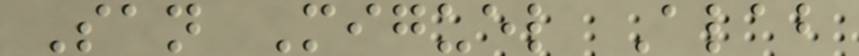San Miguel Alab
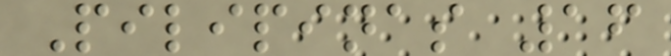Pilipinas 16
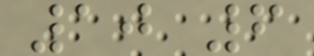10 6
